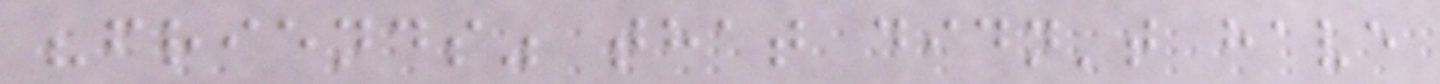"friends" that didn't have
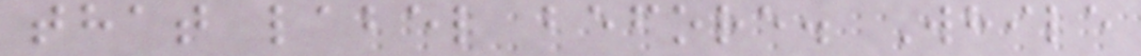that label before. While
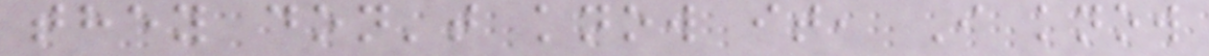they don't know it, I know
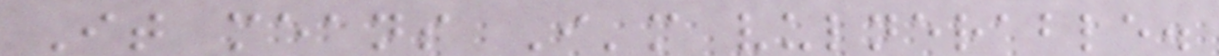It means I'm vulnerable.
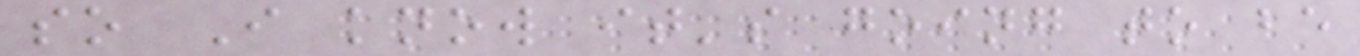so I know it's going to be
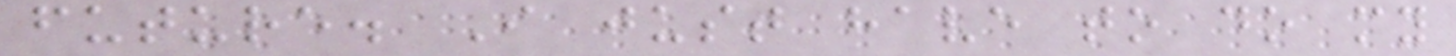future. I just have to do my
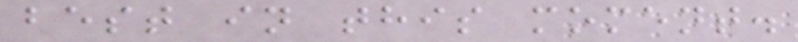best in this moment.
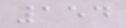154
